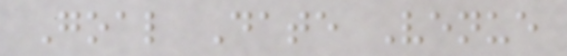Goal Date Venue
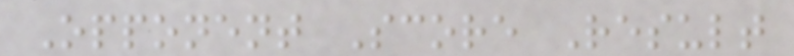Opponent Score Result
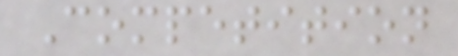Competition
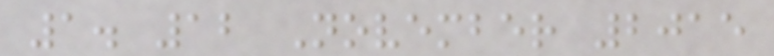1. 12 November 2015
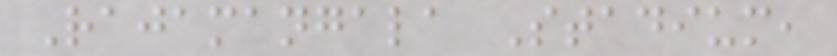Rajamangala Stadium,
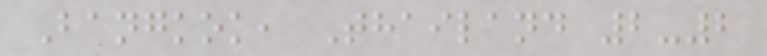Bangkok, Thailand 2-2
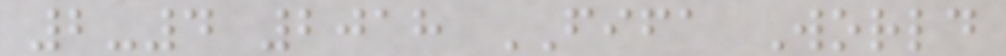2-4 2018 FIFA World
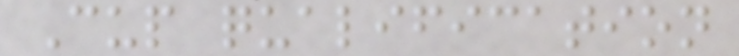Cup qualification
